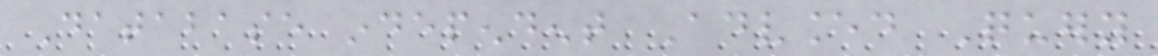Database independent Advanced Query
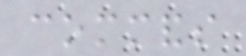commands
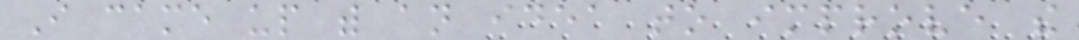I came up with an idea to improve the
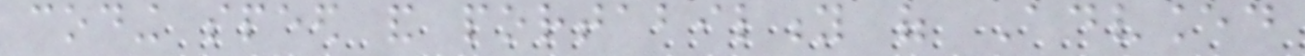coding speed and portability of Advanced
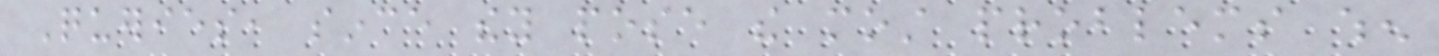Queries, since they pose the most problems when
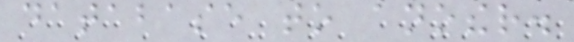database to another.
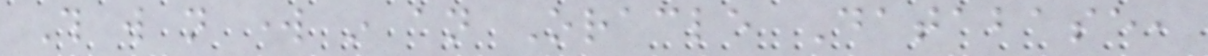This will not work in an Oracle Database,
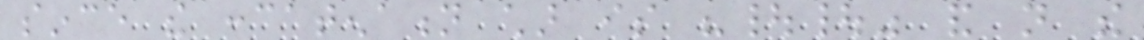since the concatenation char is "||" and not the
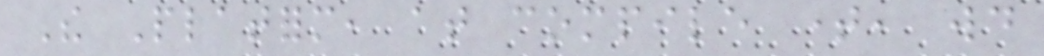The Platform, at compile time, would
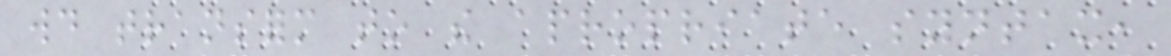would transform to the apropriate syntax,
